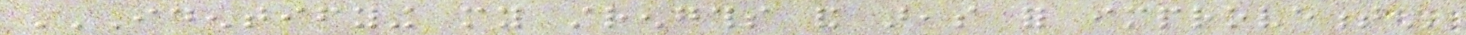IDENTIFYING MY STRENGTHS AND AREAS FOR IMPROVEMENT
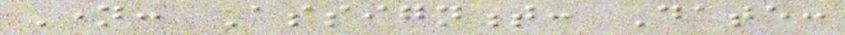Name: Assignment: Date:
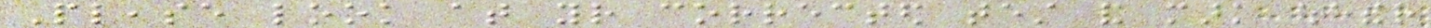Please look at your corrected test and mark whether
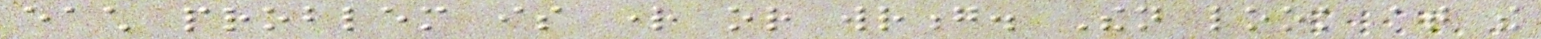each problem is right or wrong. Then look at the
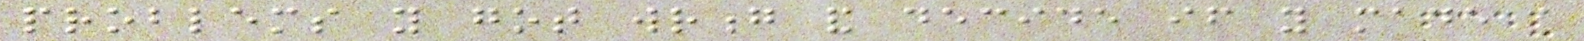problems you got wrong and decide if you made a
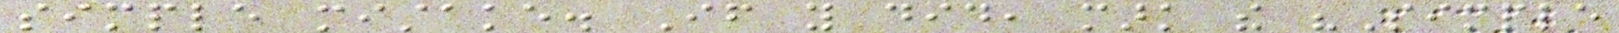simple mistake. If you did, mark the "Simple
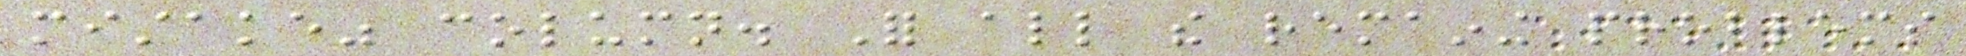mistake" column. For all the remaining problems
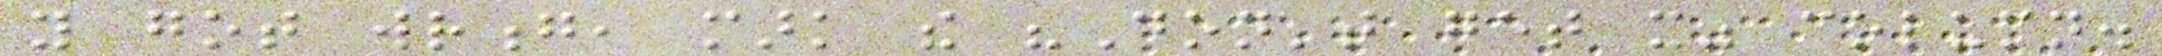you got wrong, mark the "Don't get it" column.
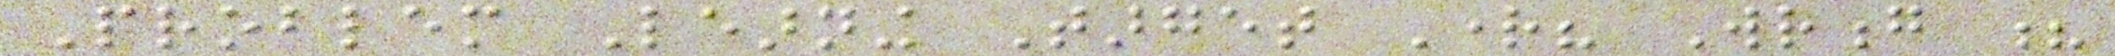Problem Learning Target Right? Wrong ?
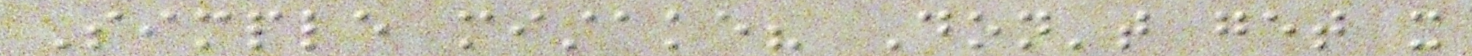Simple mistake? Don't get it
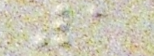1
